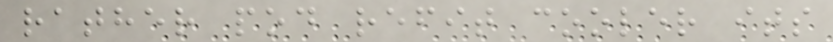rather pod refit cooler its
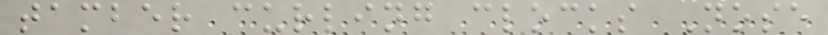tamber curling clocks Nose
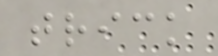trick
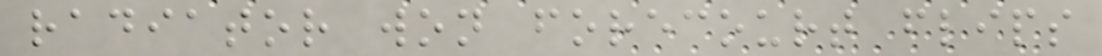radiator won forecourt flips
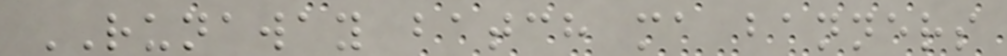RUNAWAY batch ma banners
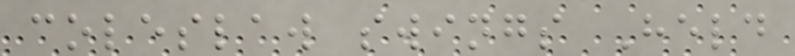coleslaw swings Held
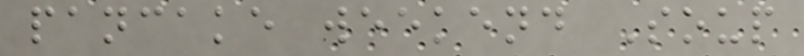pancake weekend Soup
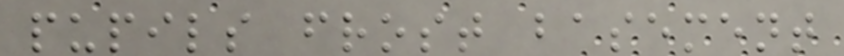pupils frost basement
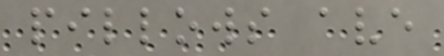pillows ave
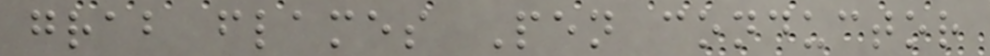grab flames Pen conductor
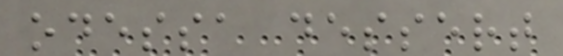odessa dessert
